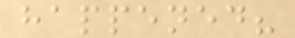happened?
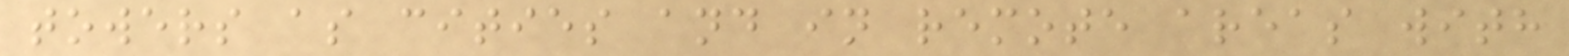towers as cities and in remote areas with
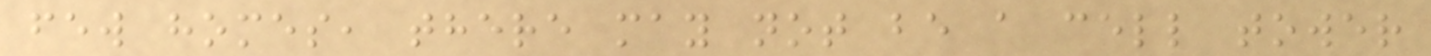few homes, there may not be a cell tower
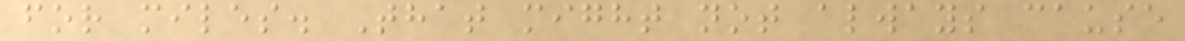for miles. That might not always cause
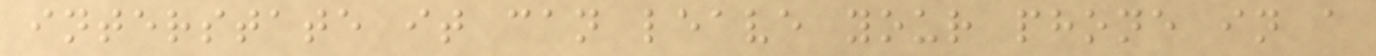interstate it can leave your phone in a
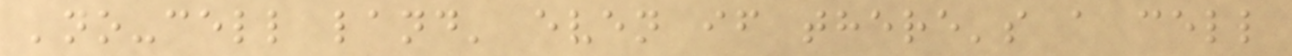'no-cell land' even if there's a cell
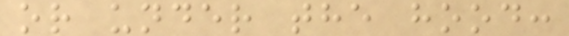or under the hood:
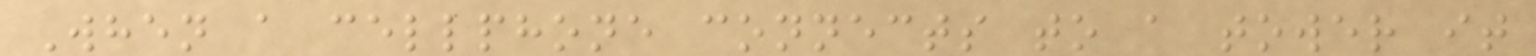When a cellphone connects to a tower it
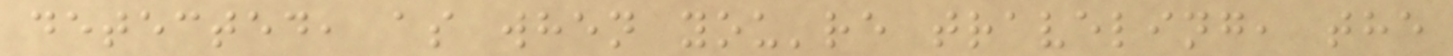detected, as when you're traveling, the
